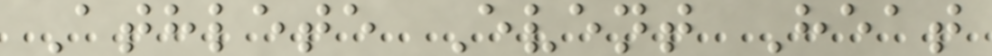Athlete Event Heat
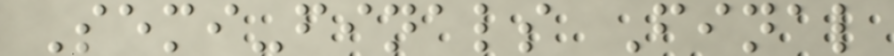Semi-finals Final
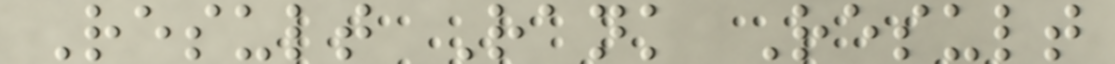Result Rank Result
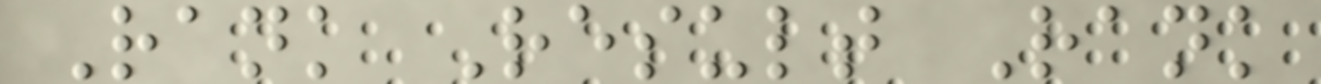Rank Result Rank
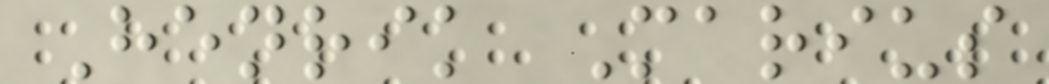Henrik Marius
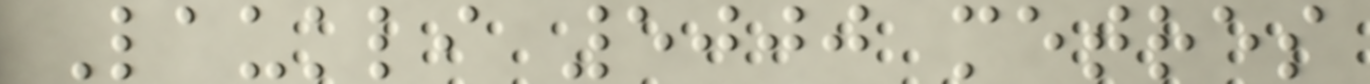Laukli 5000 metres
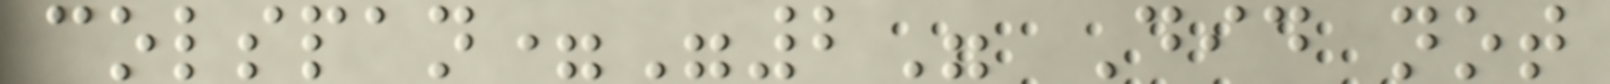colspan="2" Did not
